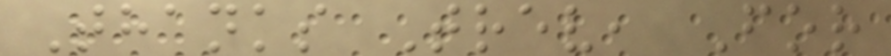Thanks Trev, For
